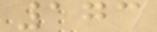173
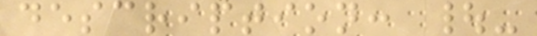description: |-
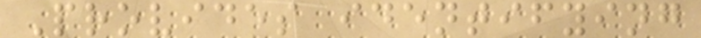Provides identifying
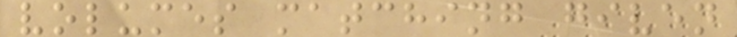volumes matching given
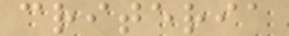criteria
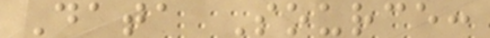Data Source:
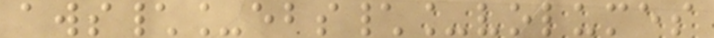aws\_ebs\_volumes
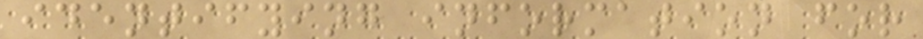identifying information for
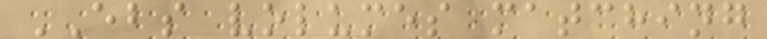EBS volumes matching
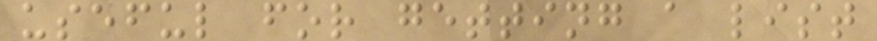useful for getting a list
